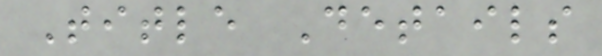Title Details
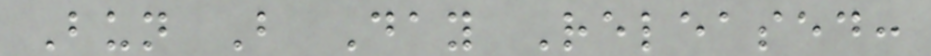Bun B Day Released:
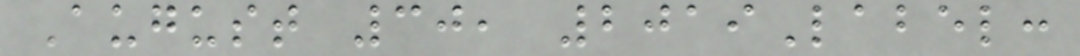August 30, 2019Label:
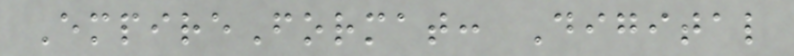EmpireFormat: Digital
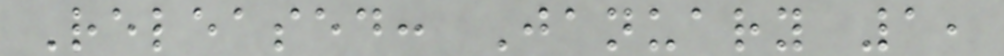Released: January 1,
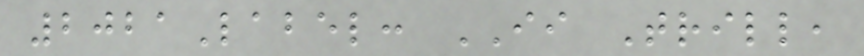2021Label: II Trill,
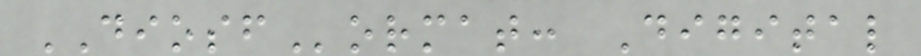DIOSFormat: Digital
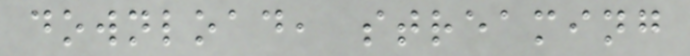download, streaming
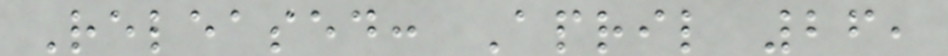Released: April 26,
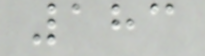183
